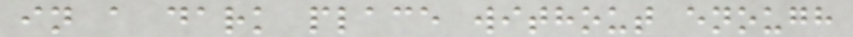in a dark place without enough
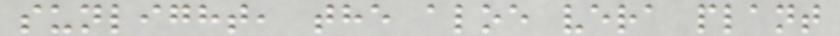sunlight, the aloe vera plant
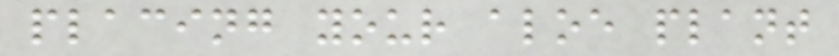placing your aloe plant
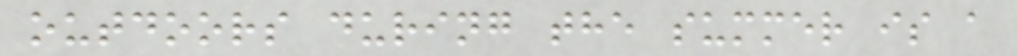outdoors during the summer is a
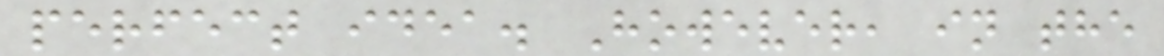perfect idea. However, in the
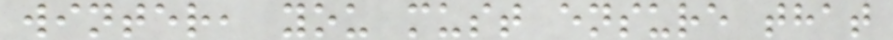winter, you must ensure that
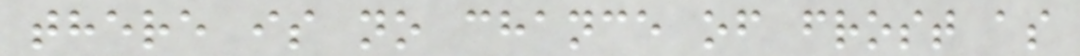there is no chance of frost as
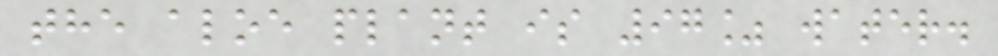the aloe plant is 97% water.
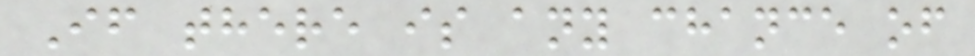If there is any chance of
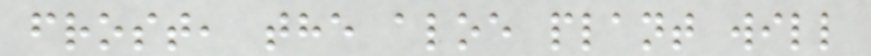frost, the aloe plant will
